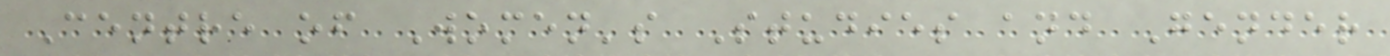Centre of Women's Studies and Gender
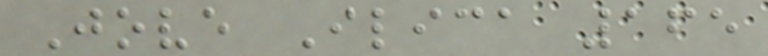Jove Ilica 165
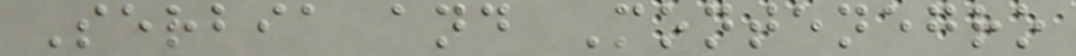Serbia and Montenegro
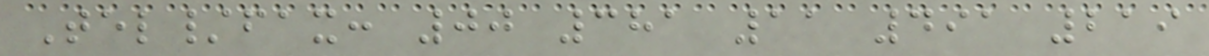Tel/fax: 00 381 11 491 219
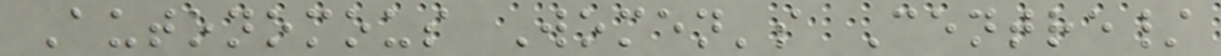Autonomous Women's Centre/
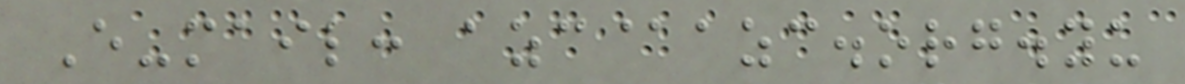E-mail: azc@azc.org.yu
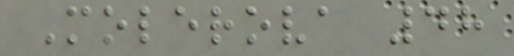Molerova 48
